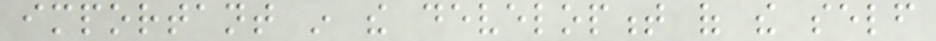important in the development of the self
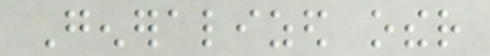Generalized other
